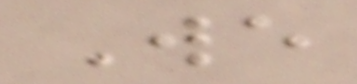We
